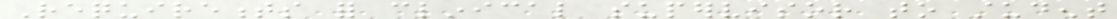Requirements for clinical supervisor to student
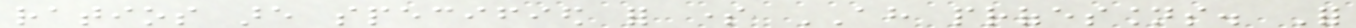ratios are specified for some AH professions. For
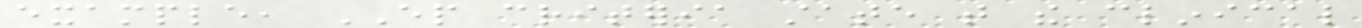example, EP criteria state that the clinical
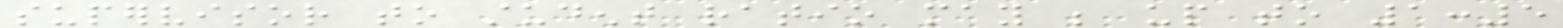supervisor to student ratio may be up to 1:5
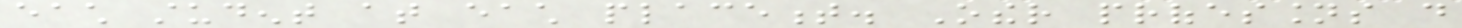each student at each placement. Other professions do
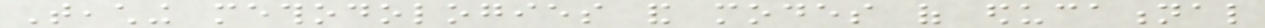Teaching methodologies and modes of educational
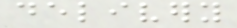delivery
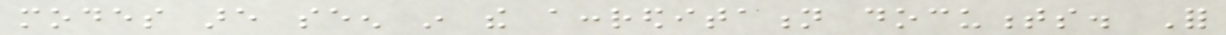modes are seen in the accreditation documents. For
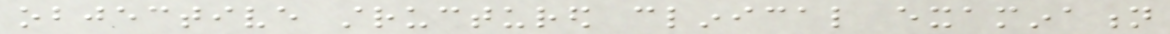objective structured clinical examination
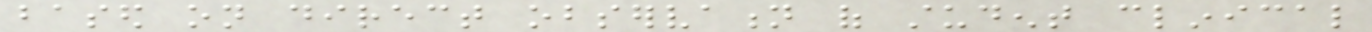based on direct observation of student clinical
